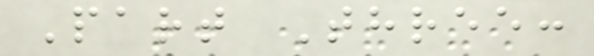Part Three:
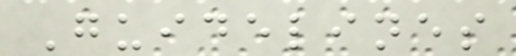Guidelines
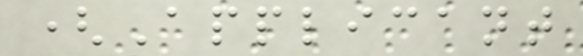(Applicant
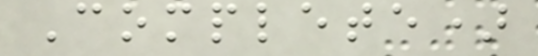Complete)
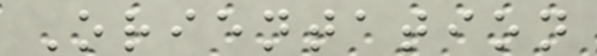Orientation
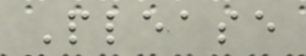Please
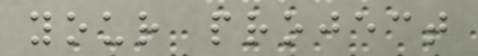your project
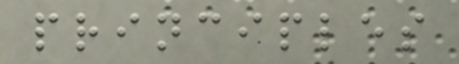principles
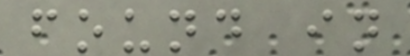found in
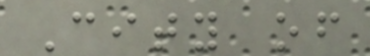City of
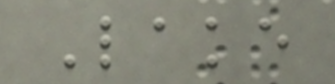Lake
